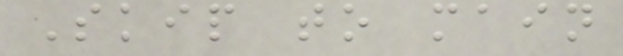Skip to main
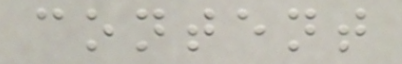content
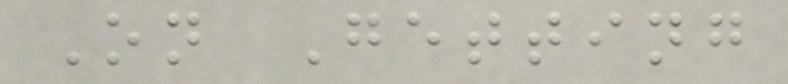On Getting
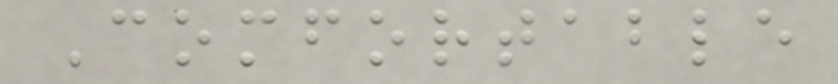Comfortable
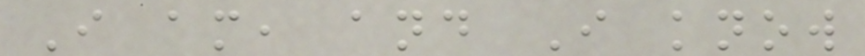I am, and I know
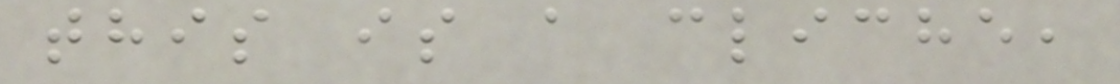this is a cliche,
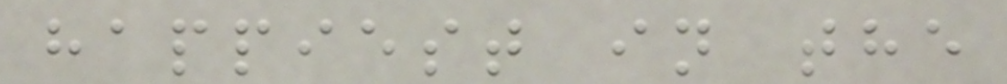happiest in the
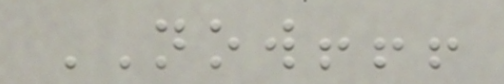NOW!!!
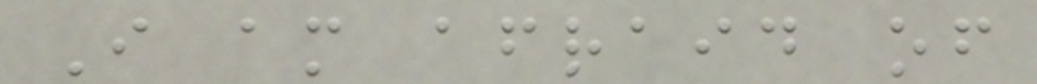I am afraid of
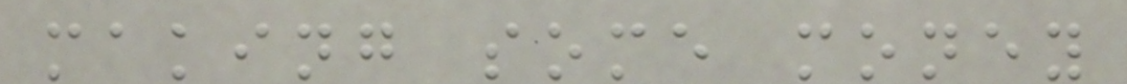making some money
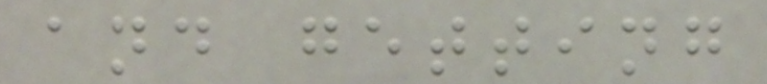and getting
